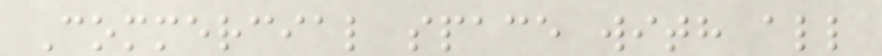Commercial space with all
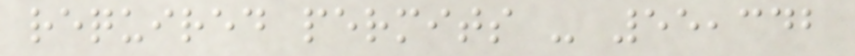required permits - 55,342
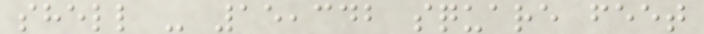shell - 15,342 square feet
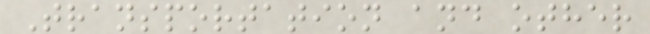Transportation and other
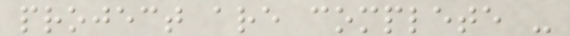project are complete -
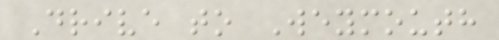Drive to Weymouth
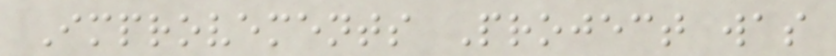Improvements Project was
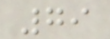79
